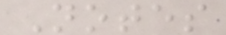Notes
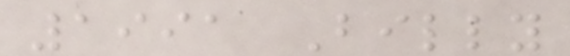1991 Billy
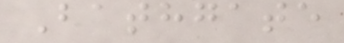Bathgate
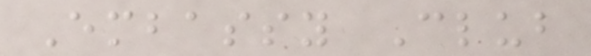Embassy Club
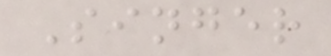Singer
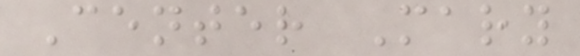Center Mary
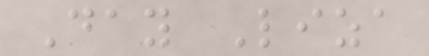Day Liza
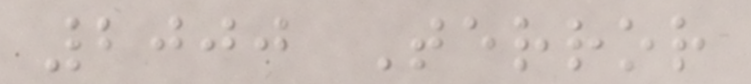2000 Terror
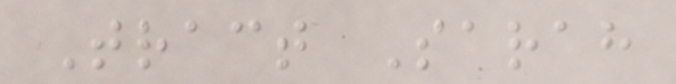Tract Sarah
